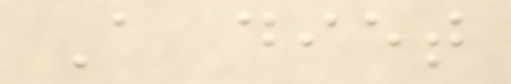A diet
